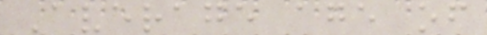Average age of
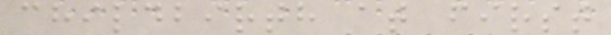childbirth at first
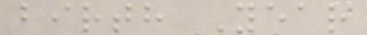birth Year
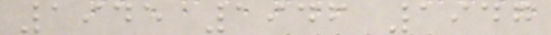1945 1946 1947
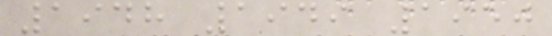1948 1949 1950
